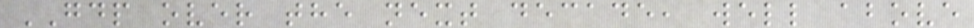GDP over the next decade, well above
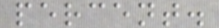percent.
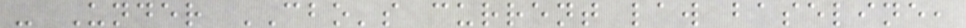- Under CBO's current law baseline,
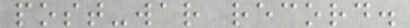post-war record.
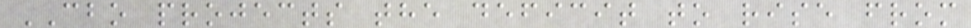CBO projects the deficit to rise from
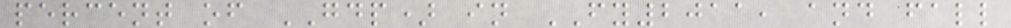percent of GDP) in FY2011, and fall
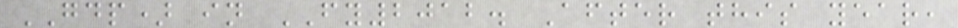GDP) in FY2012. After this year,
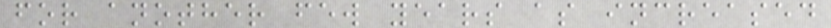for another few years as increased
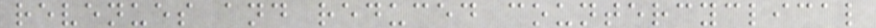revenues and reduced countercyclical
